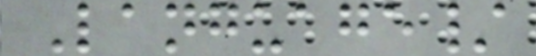Language/
